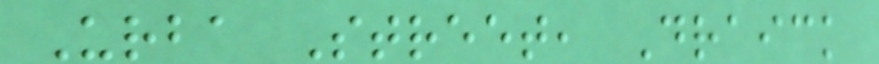Urba Street, Draick
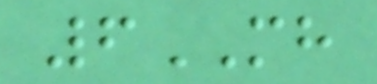6MH
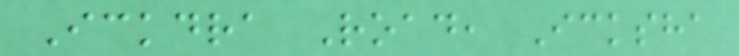Ickdra Road, Icksha
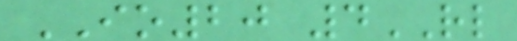IO20 4RL
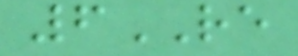6RE
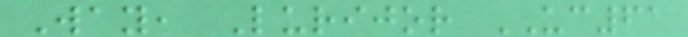Way, Lurijor UC61
